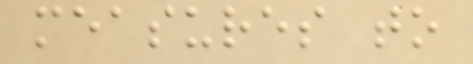measures to
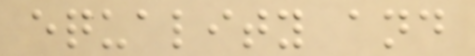equality and
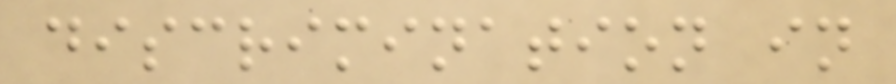discrimination in
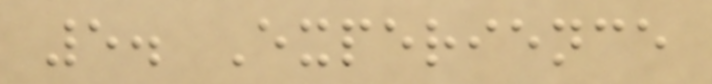5. Experience
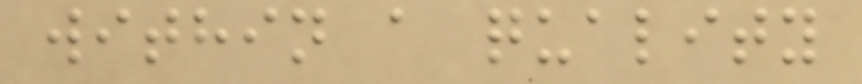within a quality
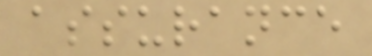assurance
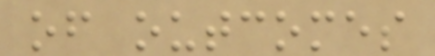of outcomes
